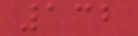132
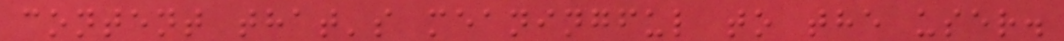content that's meaningful to the user.
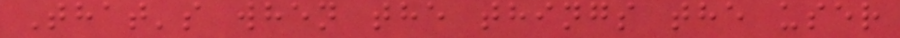That's when the things the user
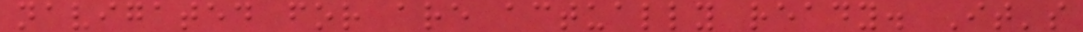navigated for are actually ready. It's
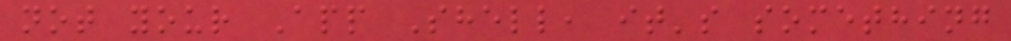not your App Shell, it's something
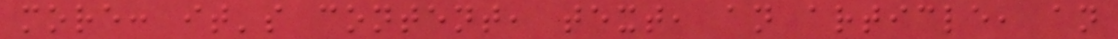more: it's content, text, an article, an
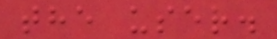the user.
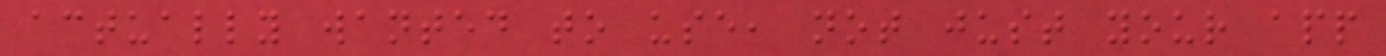actually wanted to use, not just your app
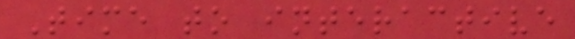Time to interactive
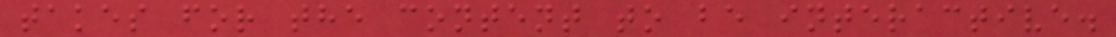takes for the content to be interactive.
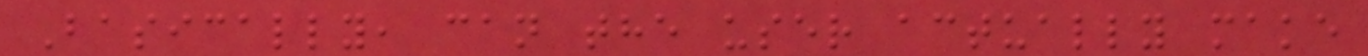Basically, can the user actually make
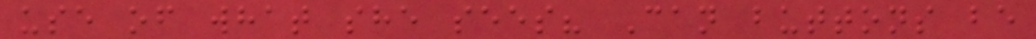use of what she sees? Can buttons be
